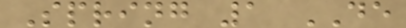Spring 1 DE
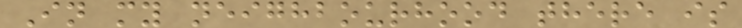In my neighbourhood there is
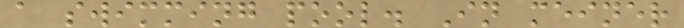a swimming pool. In meiner
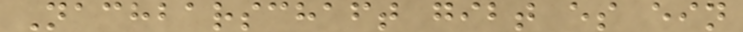Nachbarschaft gibt es ein
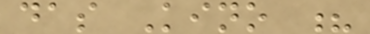das Kino ?
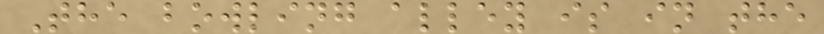The bowling alley is in the
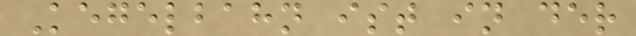Kegelbahn ist in der
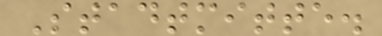Stadtmitte.
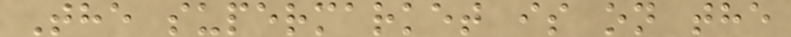The supermarket is on the
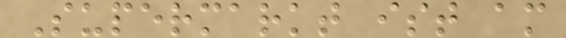Supermarkt ist am
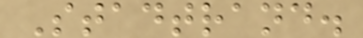Stadtrand.
